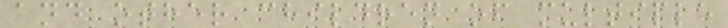and other children of multiple
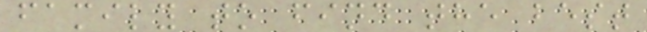family to find the best
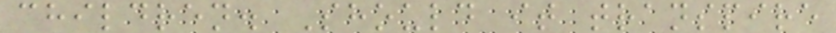children. Should it transpire
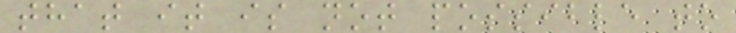that it is not possible to
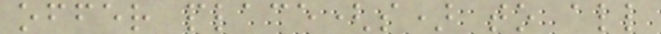offer place(s) to all
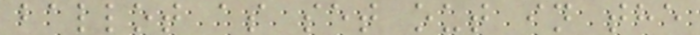ballot as set out in the
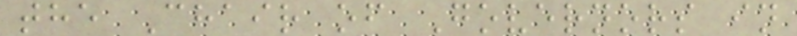the Chair of Governors in
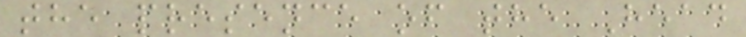the presence of the Head
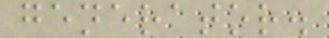generator.
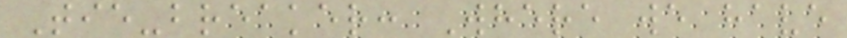Tie-breaker: Where we have
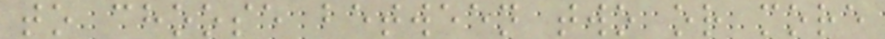to choose between two or more
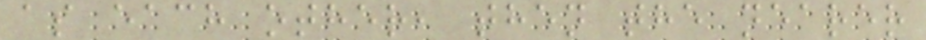as each other, then the nearer
